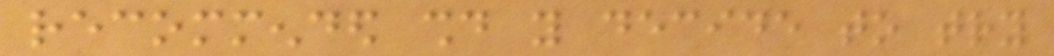recommended should you decide to try
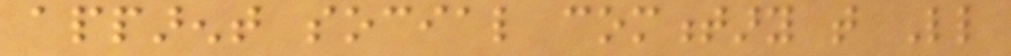apparent social commentary that Little
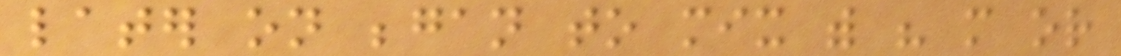later on began to mix with his more or
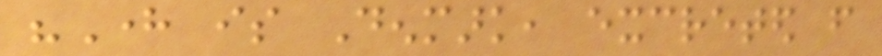"Here is Denmark, excreted from
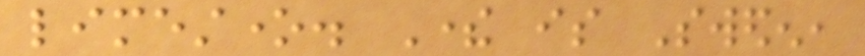limestone. There is Sweden,
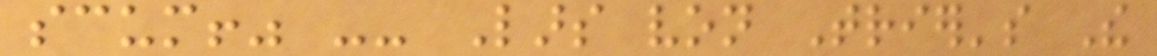scum!" -- Lars von Trier's The
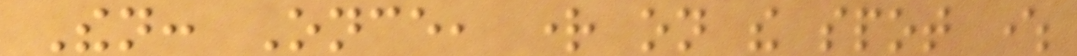Then: Once, right on the spot where
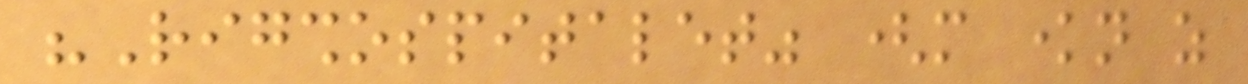"Rigshospitalet" (more known as
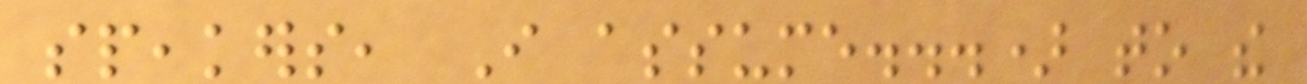speakers, I assume...) to the
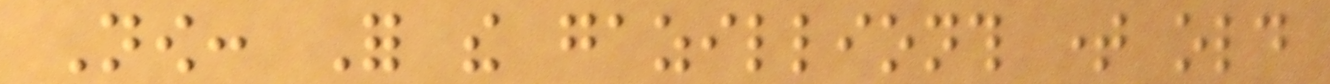Now: For the gazillionth time old
